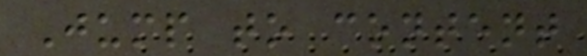Jump to content
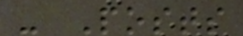- Posts
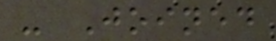- Joined
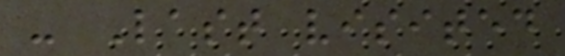- Last visited
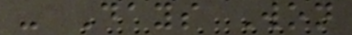- Days Won
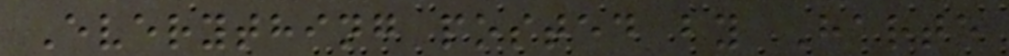Everything posted by Harte
